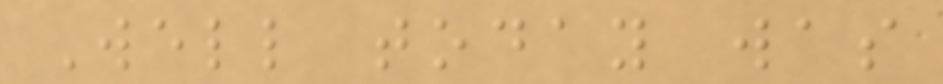Well today was
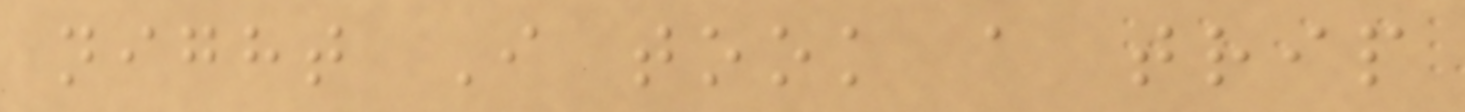night I took a trip
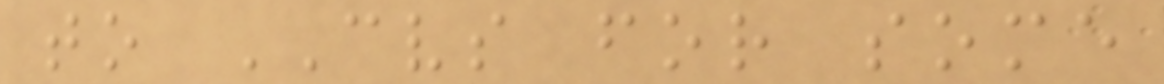to CVS for some
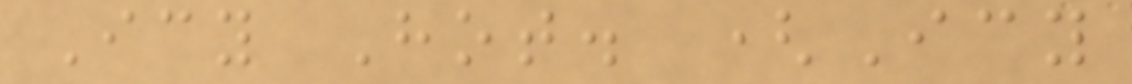Icy Hot. (Icy
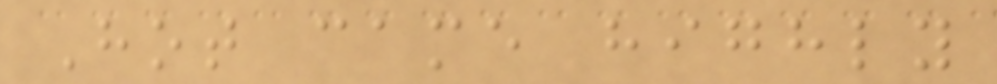Hot came highly
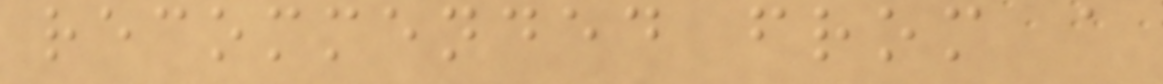recommended from a
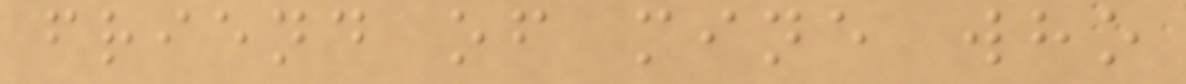friend of mine who
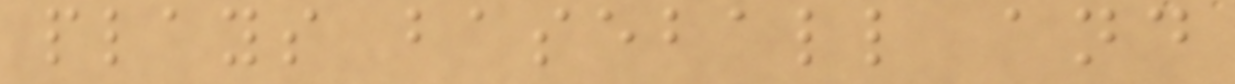plays baseball and
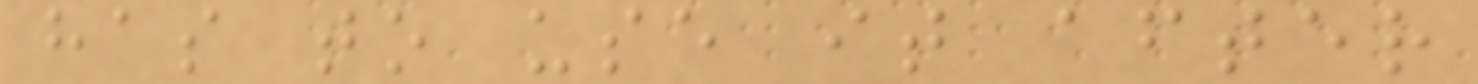has to use it after
